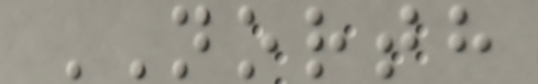NORTH
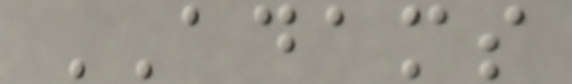ADAMS
